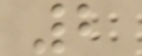2
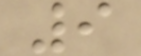9
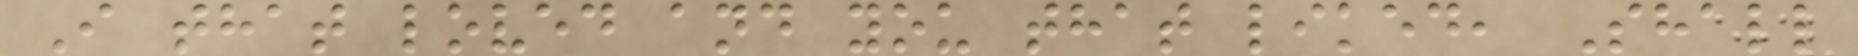I that loved and you that liked, Shall
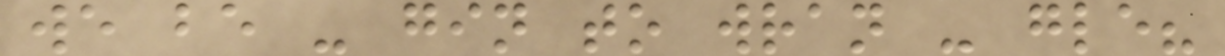we be - gin to wran - gle?
